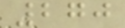270
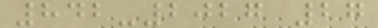842-2027 27
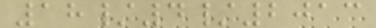18/4/2013
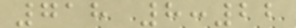718 8:22
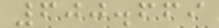600.669
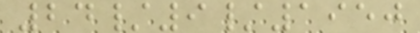24/9/1950
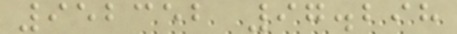952352 97.298
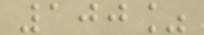100%
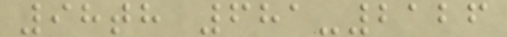98th 681-2126
